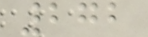272
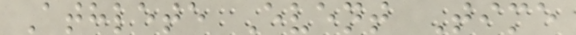Athlete Event Time
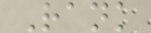Rank
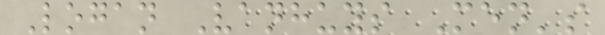Logan Vanhuys Men's
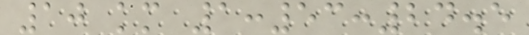10 km 1:53:24.5
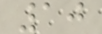10
